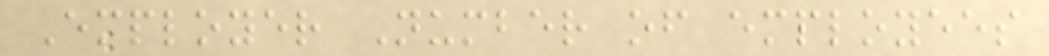Employer Number of employees
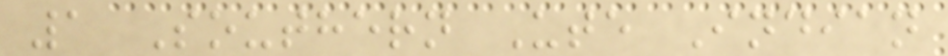1 Southern Ute Indian
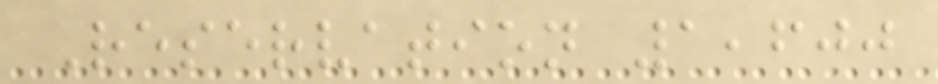Reservation 1,600
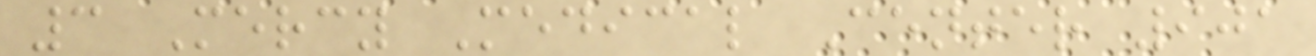3 Mercy Medical Center 901
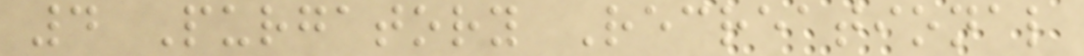4 Purgatory Recreational
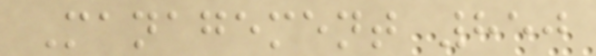Management 850
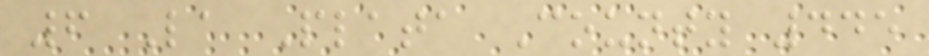6 La Plata County 445
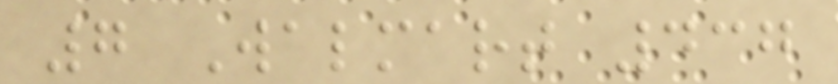7 Walmart 437
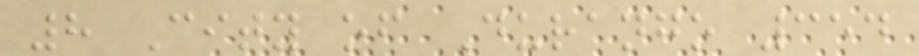8 City of Durango 354
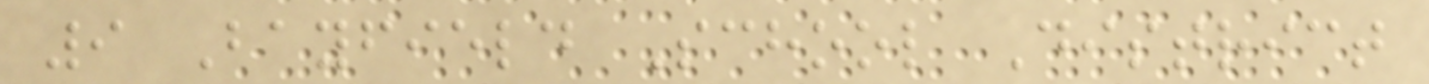9 Bayfield School District
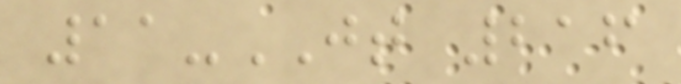11-JT 216
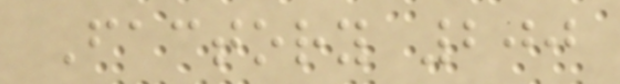Factory 200
